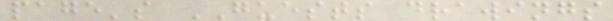page's GUESTS drawings
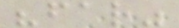"far"
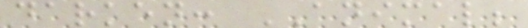darken: ANIMAL;
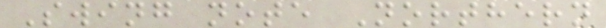Swing note Northern
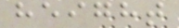height
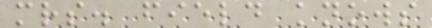mrs. field knows
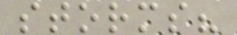storms?
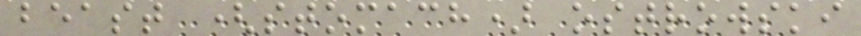beast (stomach) ostrowski
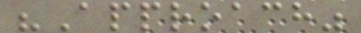"Approach"
